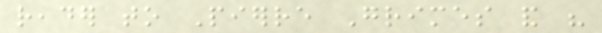reader to Pierre Grimes and his
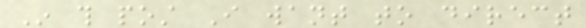In this post I want to direct
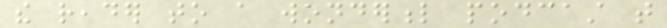the reader to a wonderful podcast that
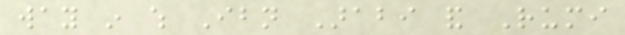way in which Ibn Arabi and Rumi
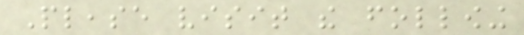Please visit the following
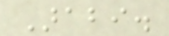Arabi.
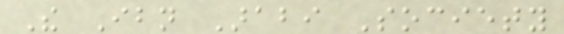The Ibn Arabi Society
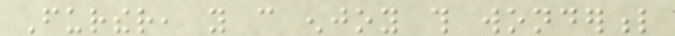Further, you can enjoy this wonderful
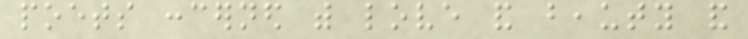poets concerned with love and beauty and
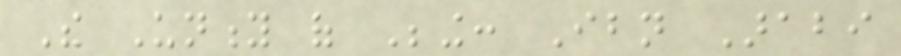The Unity of Being: Ibn Arabi
